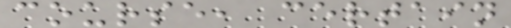course, certain
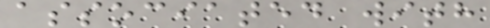associated with
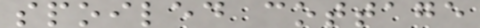spoiled cottage
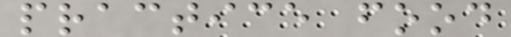practice food
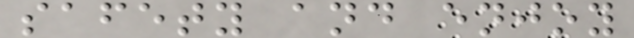safety and enjoy
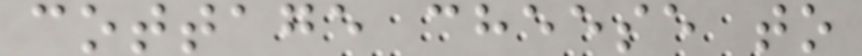cottage cheese to
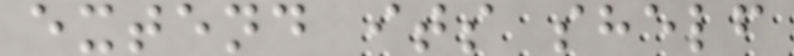extend its shelf
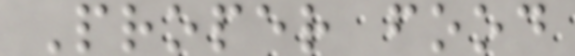Proper food
